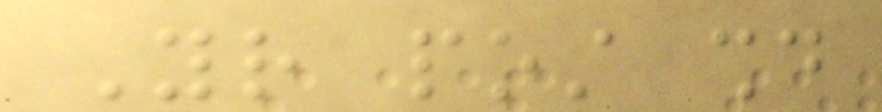Your post should
